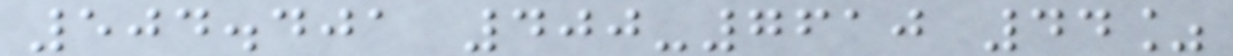504.401 400-7610 44%
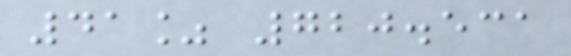41% 720.531
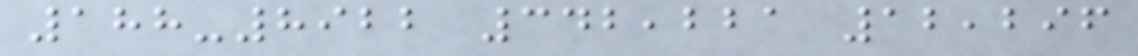188-8922 342,221 12,296
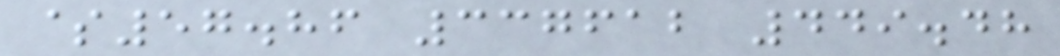$57.86 337612 449.48
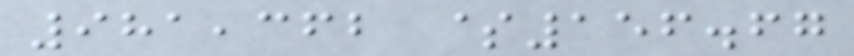981,362 $156.67
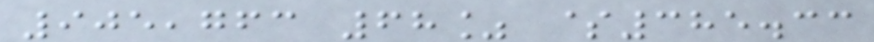905,763 68% $385.33
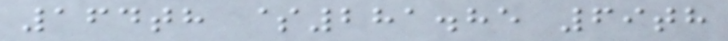164th $281.85 69th
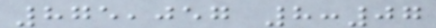875,057 8:07
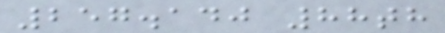257.140 88th
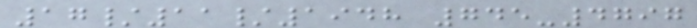17/11/1948 745-4797
